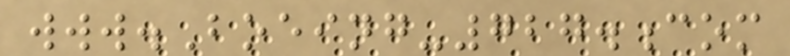www.Boeing-727.com
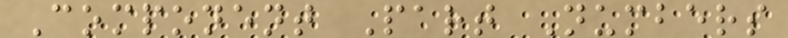Component Part Numbers
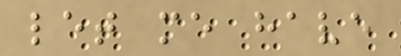let me have
